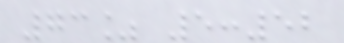73% 5:52
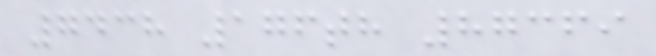7438 176th 87369
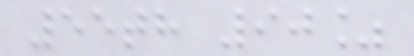55th 90%
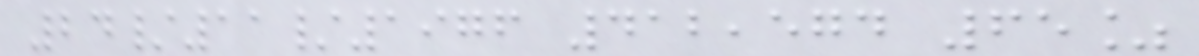24/11/1976 412,574 65%
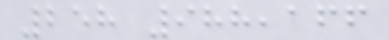258 988,166
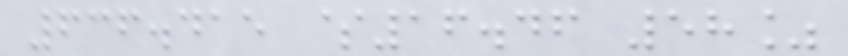636.415 $16.46 58%
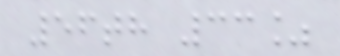56th 33%
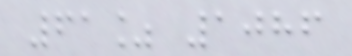61% 1086
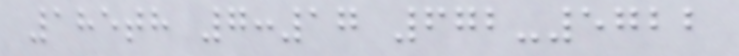185th 7:17 672-5722
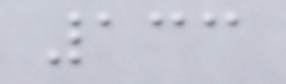133
